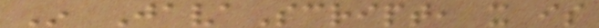In JavaScript, it is
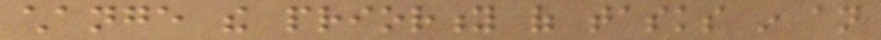change the priority of tasks in an
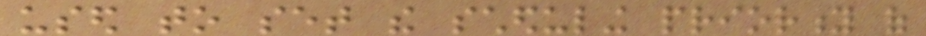used to set the scheduling priority of
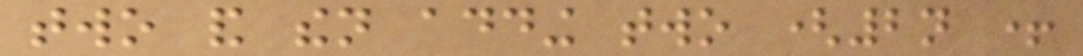two and then adding two (2n +
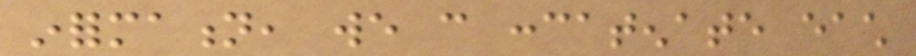information, we can concatenate each
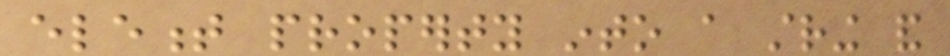element property into a string and
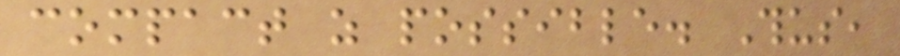compact as possible. Thus,
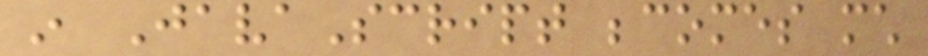in JavaScript becomes much
